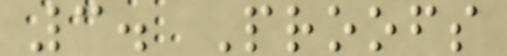3. Proofs
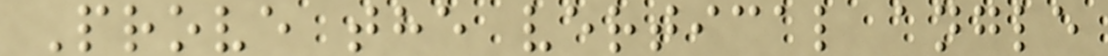Prove the vertical angle
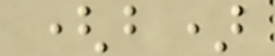(b)
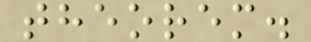theorem.
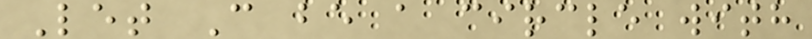Let C be a circle with
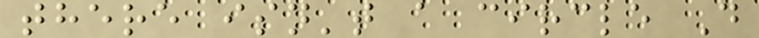there isn't a circle D
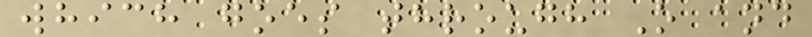which goes through O and
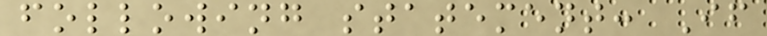following statement: If
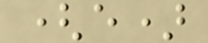(e)
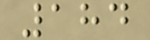184
